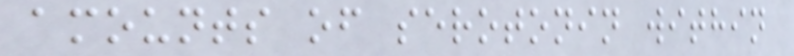amounts of serotonin within
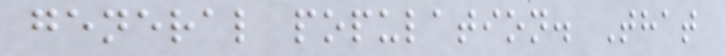general population. That
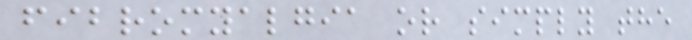fibromyalgia or simply the
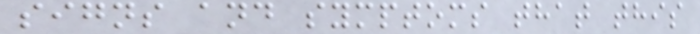signs and symptoms that this
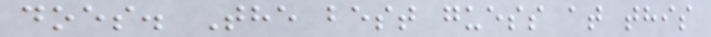does. The best guess at this
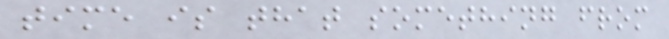time is that something from
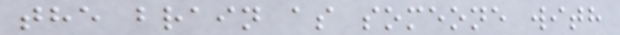the brain as someone with
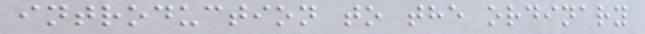introduction to the ordinary
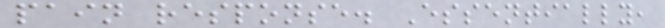pain response. Essentially,
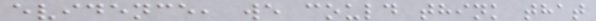evidence, we could think that
